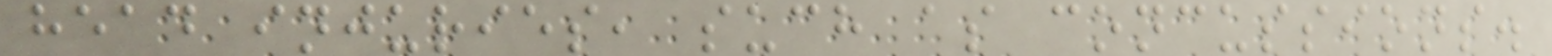head injuries, such as concussions.
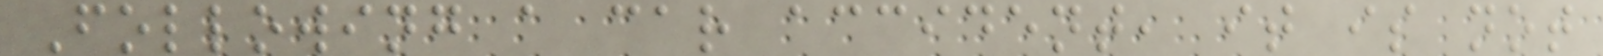Following a car accident, it is not
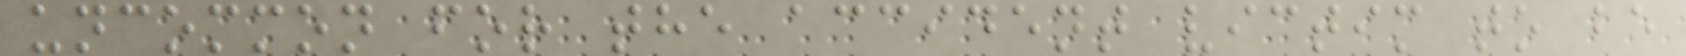uncommon for the accident victim to be
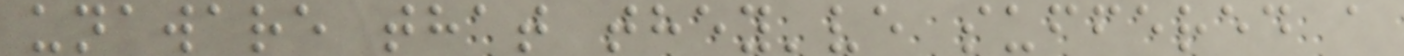unaware that they've suffered a
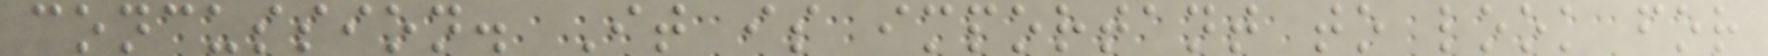concussion. It is important to look for
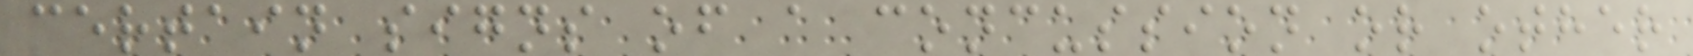certain signs of a concussion or other
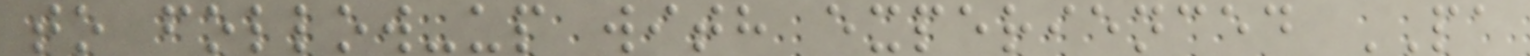to follow-up with experienced PA
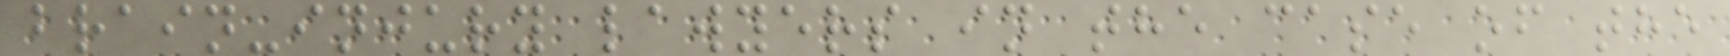brain-injury lawyers in the case of the
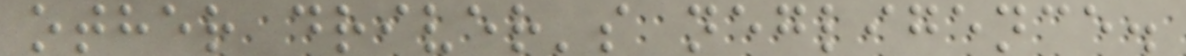other driver's negligence.
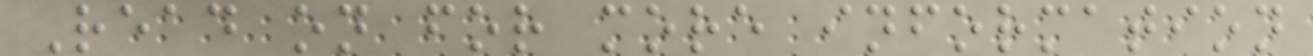Read on for more information
